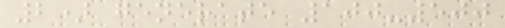2) generate 100-500
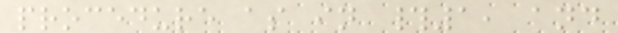procedure as in #1, and
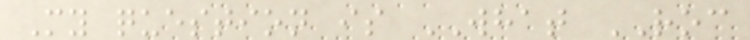My question is WHAT ROC
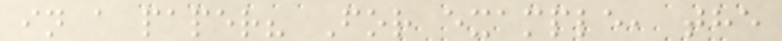in a paper? For example, the
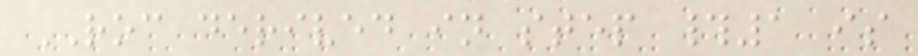ROC derived in step #1 is
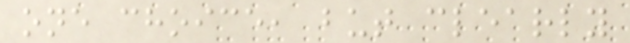one choice, but clearly
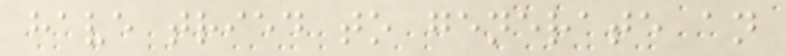have tried to generate an
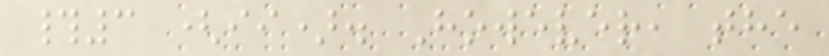#3 (ii). However, the
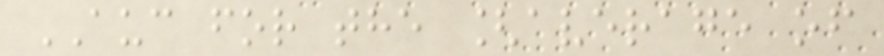AUC for the [average of
